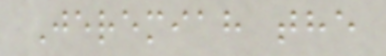Jeremiah the
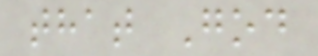that God
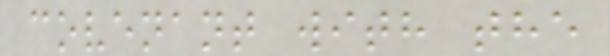covenant with the
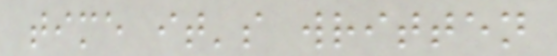time it's written
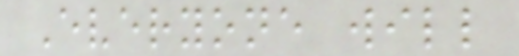Everyone will
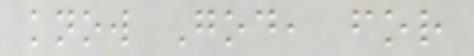know God, for
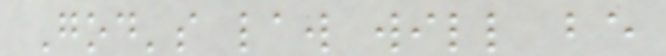God's law will be
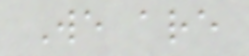We are
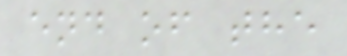end of the
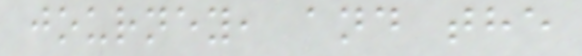journey, and the
